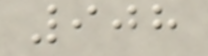908
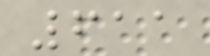611
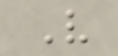V
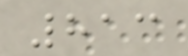813
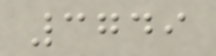3749
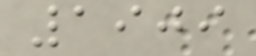1909
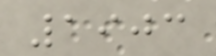1903
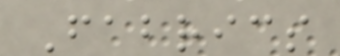Fabrics
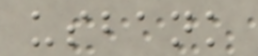usbank
